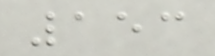153
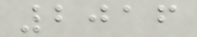2016
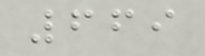669
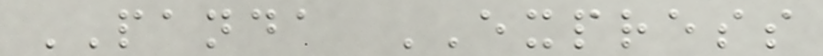PANDA EXPRESS
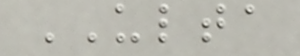ULTA
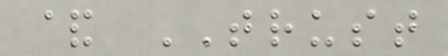& TRUST
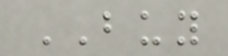BUY
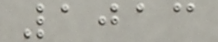1013
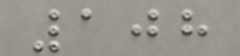108
